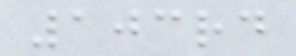103rd
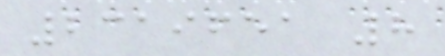2319651 8
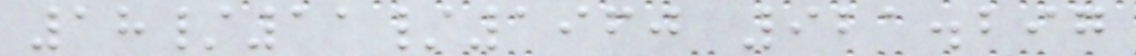18/11/1960 921.297
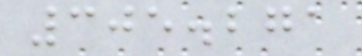305.271
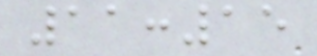11:15
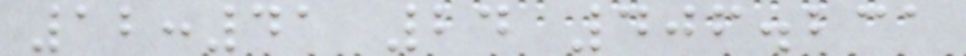12:41 24 406.231
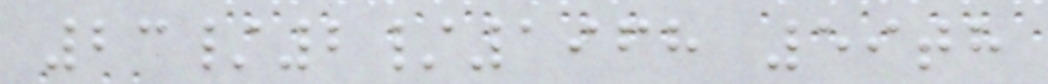23/2/1968 59th
